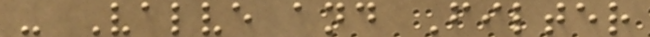- Valve and Filter
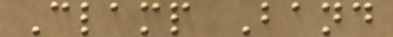Clamp Band
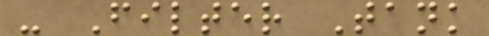- Filter Tank
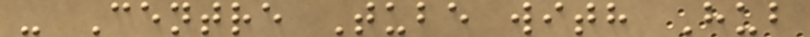- Centre Tube with Hub
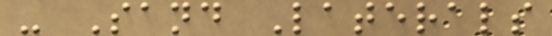- Sand Laterals
